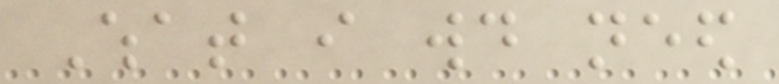What i would need
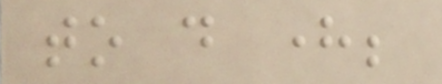to do here;
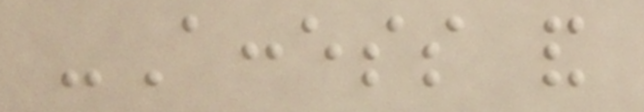-Access and
